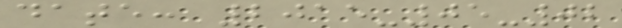date: 2015-05-02
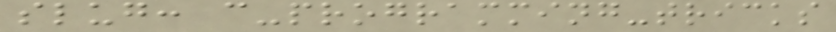slug: c-programming-tricks
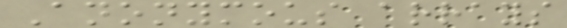Anonymous arrays
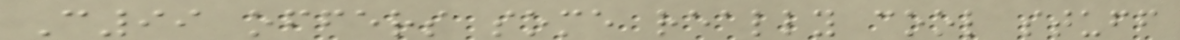C99 offers some really cool stuff
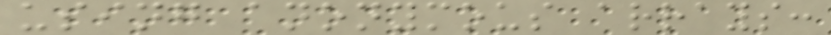using anonymous arrays:
